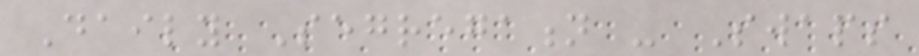Daily Segregation - Swaps
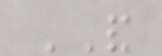AND
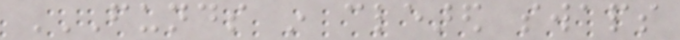FUNDS IN CLEARED SWAPS
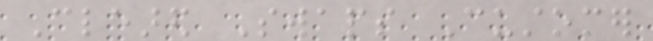Cleared Swaps Customer
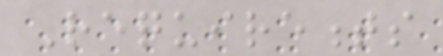Requirements
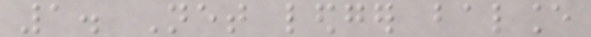1. Net ledger balance
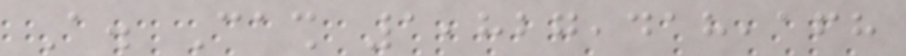A. Cash 1,827,418,168
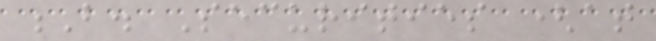B. Securities (at
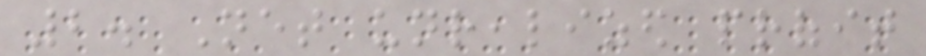2. Net unrealized profit
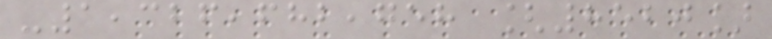-1,326,682,758 [8520]
